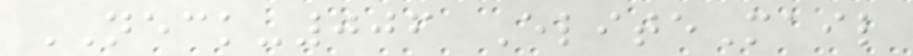NECK-006 EliteMail
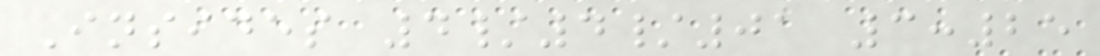Insides 4/4/01 3:25
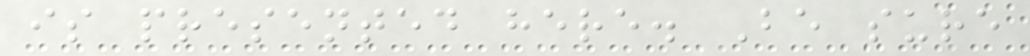is presented here. Be sure
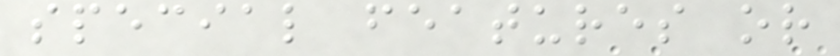special features or
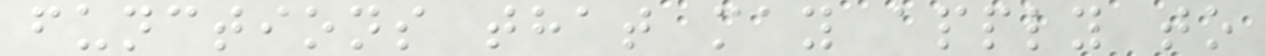functions that may apply to
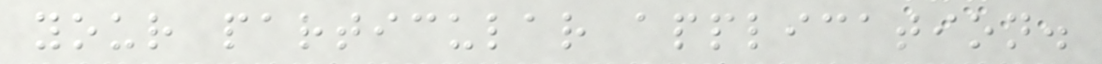your particular application.
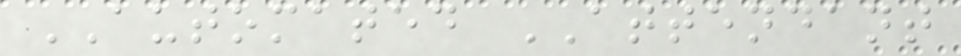AUTOMATED ATTENDANT
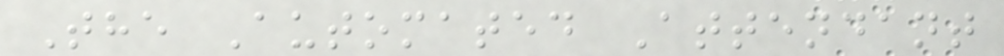The Automated Attendant
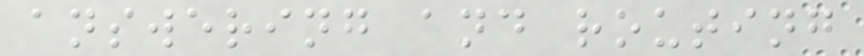answering and routing
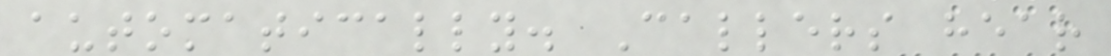automatically. Callers hear
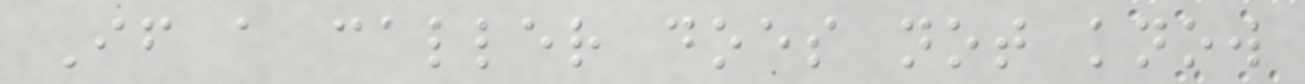If a caller does not know
